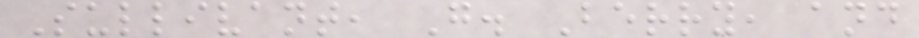Sullivant, G. Berry, and
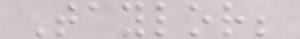Taylor;
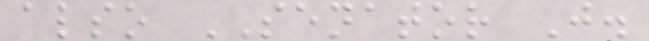also SENATOR J.
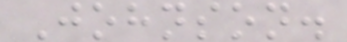Johnson.
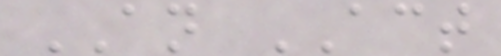AN ACT
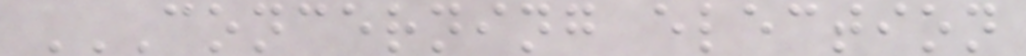CONCERNING ELECTION
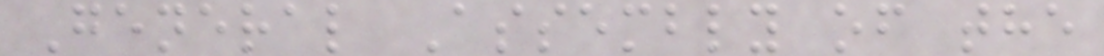General Assembly of the
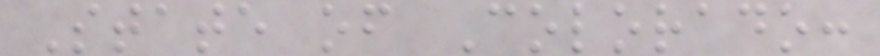State of Colorado:
